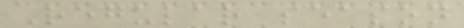Regular season
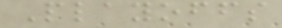Playoffs
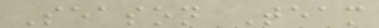Season Team
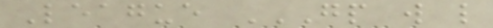League GP W L
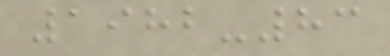1982-83
